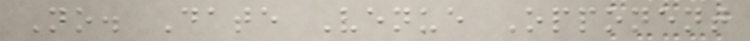No. Date Venue Opponent
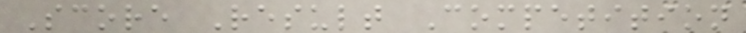Score Result Competition
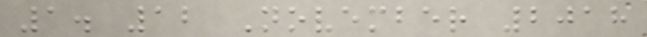1. 12 November 2018
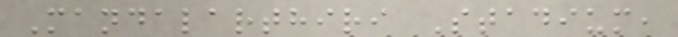Mandalarthiri Stadium,
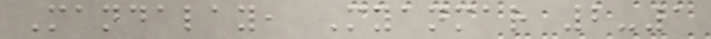Mandalay, Myanmar 2-1
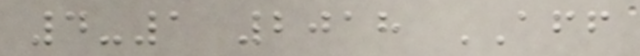4-1 2018 AFF
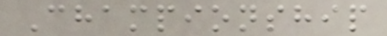Championship
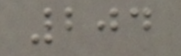204
